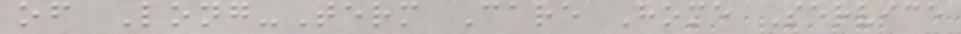of Long-Term Care Home Service
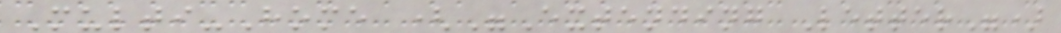Multi-Home ("Extending Letter")
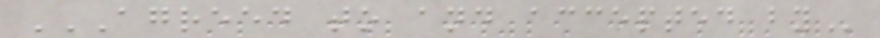AGREED TO AND ACCEPTED BY
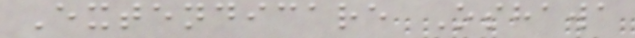Extendicare Oshawa
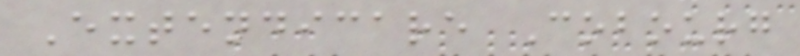Extendicare Cobourg
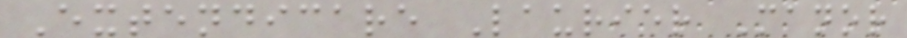Extendicare Laurier Manor
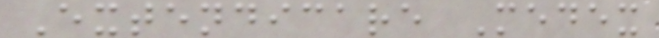Extendicare Medex
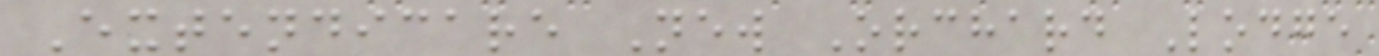Extendicare New Orchard Lodge
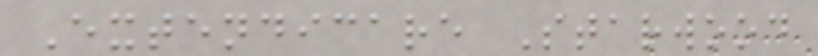Extendicare Starwood
